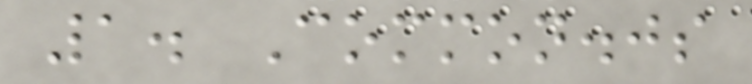1. Common.js
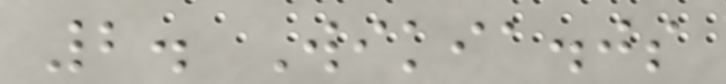2. Wikia.js
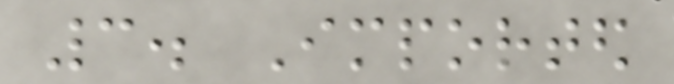3. Imported
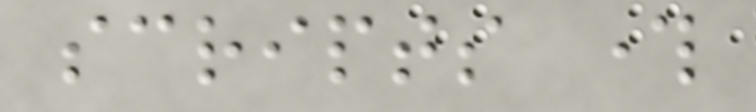scripts through
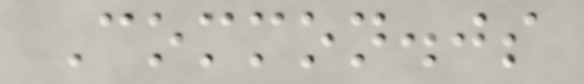Common.js
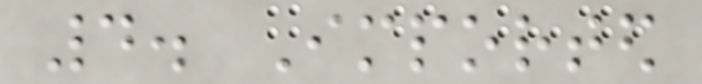4. Imported
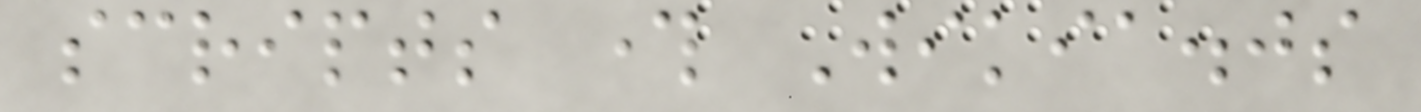scripts through Wikia.js
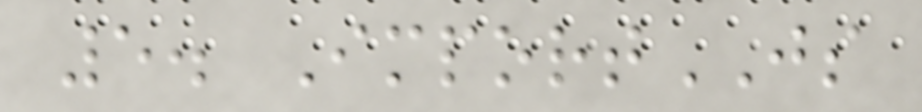5. ImportJS
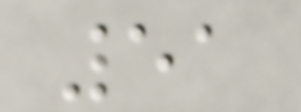51
